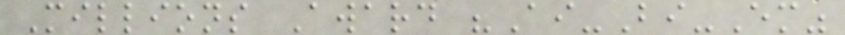Millions Award "Ai-Bi-Em"
